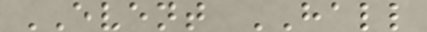EVENT HALL
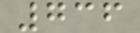736
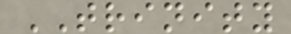TRINITY
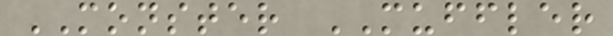MONSTER MUFFLER
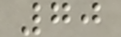70
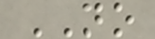NO
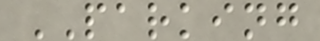PARKING
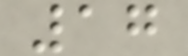17
